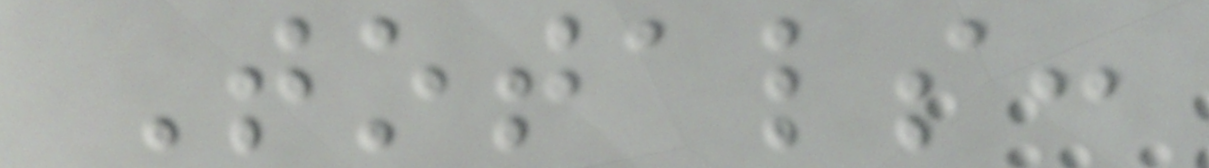Totals:
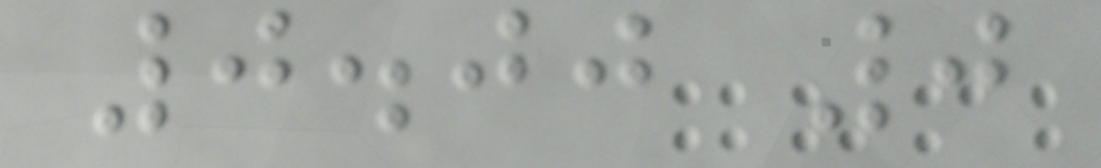0.00 0
